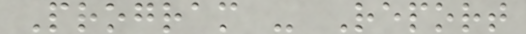Program - Report
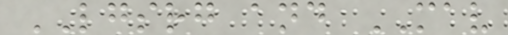LGSRG and MAV
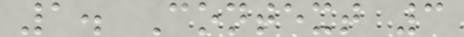1. Context 3
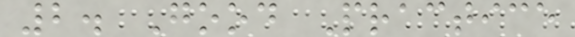2. Good Practice
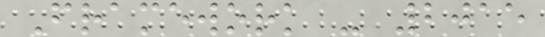Framework - 2015
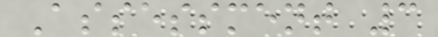Assessment 3
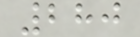280
